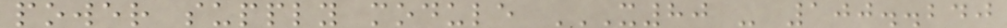power supply module X80 - 100..240
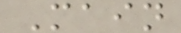Main
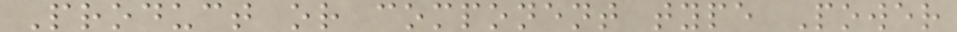Product or component type Power
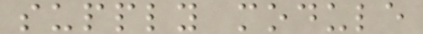supply module
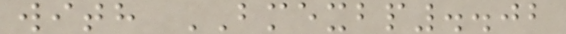with BMEXBP..02
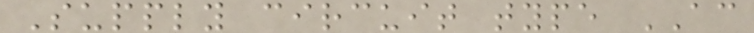Supply circuit type AC
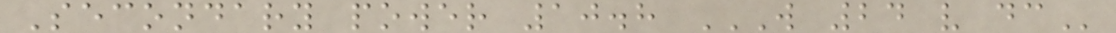Secondary power 10.8 W 24 V DC
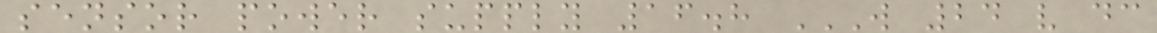sensor power supply 16.8 W 24 V DC
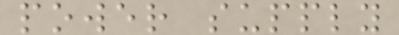power supply
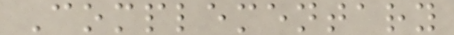Complementary
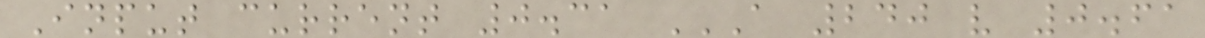Input current 0.31 A 240 V 0.61
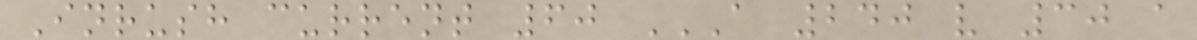Inrush current 60 A 240 V 30 A
